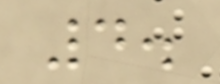4.
